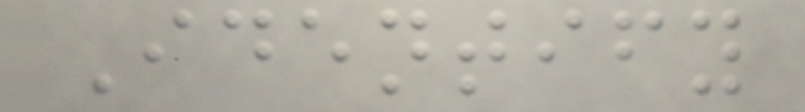Identify
